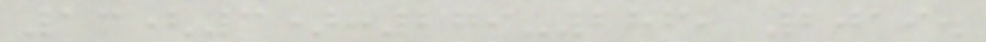13(3):279-286, 2019.
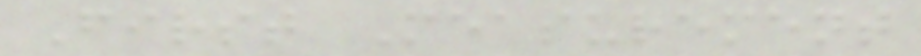First Measurement
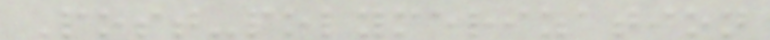Post-polymerization
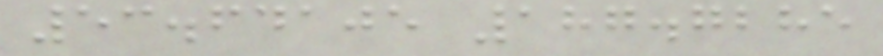53.64105 187.7285
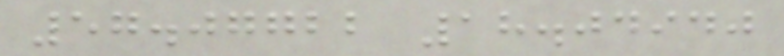57.07722 18.04940
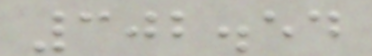302.54
